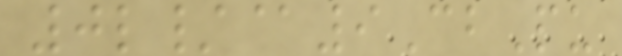0l/@9CbPu
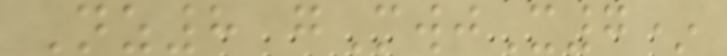Nz8 gMwjX7*
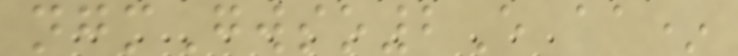ngmGwso2E aa*
